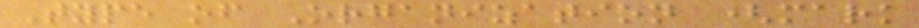Type of Organization (mark
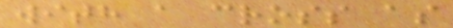with a cross as
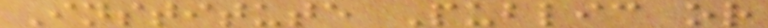Institute Public or
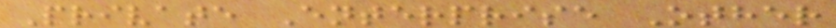Private Enterprise Other
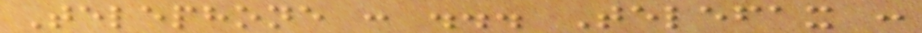Telephone : ... Telefax :
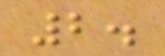2.
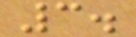3.
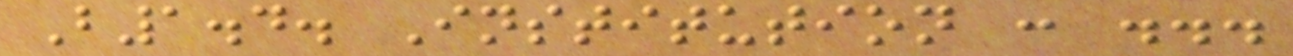B1.4. Institution : ...
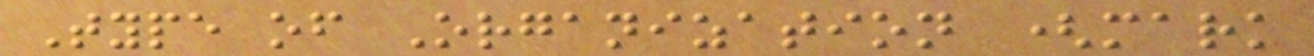Type of Organization (mark
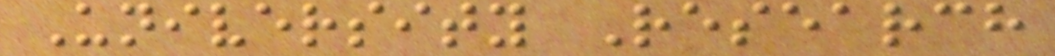University Research
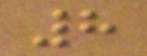8
